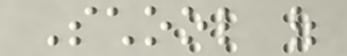School of
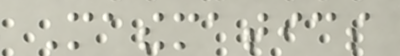Mathematics
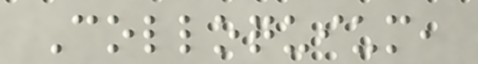Colloquium,
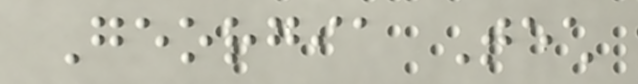Georgia Tech
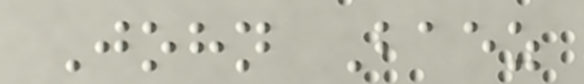John Baez
